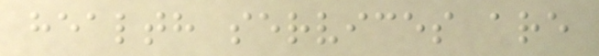health services are
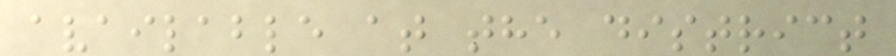available at the district
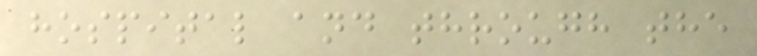hospital and through the
